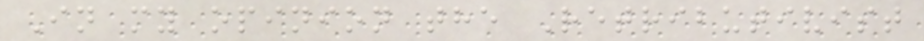In my opinion the Retributivist
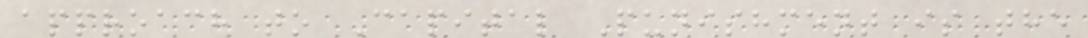approach to Capital Punishment is the
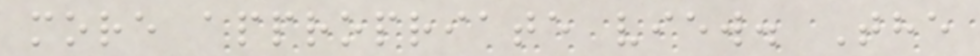more appropriate view. The
